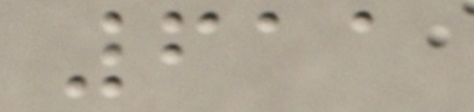611
